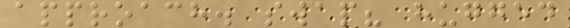approach. swap? hugged
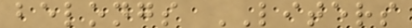belongs LITERS
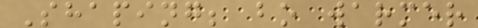Shaping; bo warmer
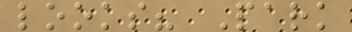looks? Park
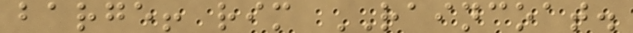barge! rim RAINCOAT.
